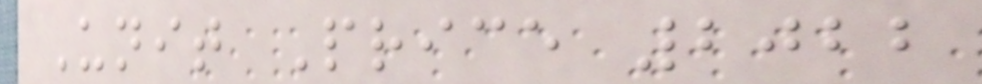Unit Price 2022
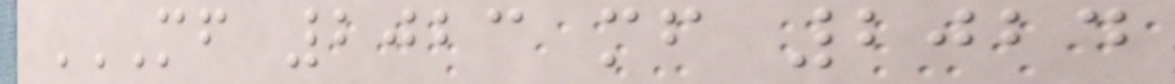MF 2023 MF 2024
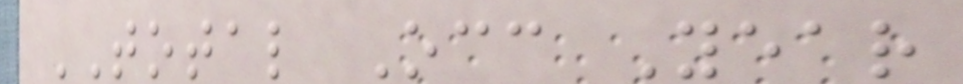TOTAL Occ Year
